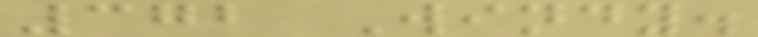372 Windy.
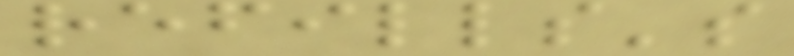refills's
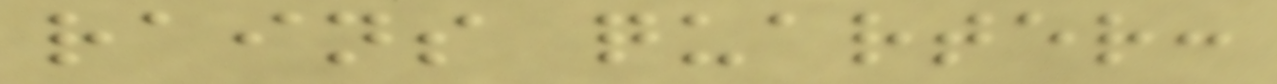rains quarter:
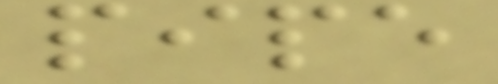pipe
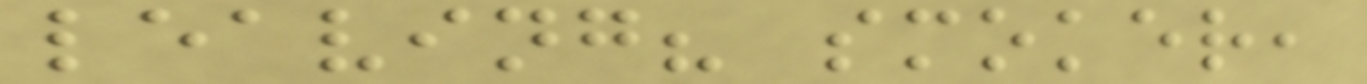leaving? smoker,
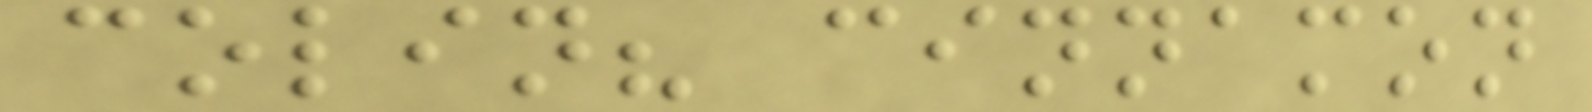colin? cinnamon
